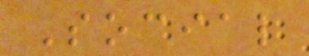Social
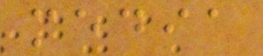media
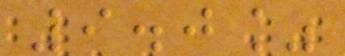9.0%
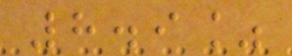8.9%
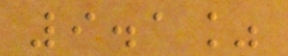9.1%
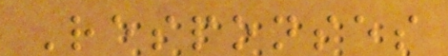Responses
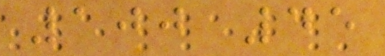100 45
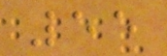55
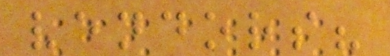vendors?
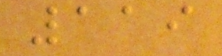119
